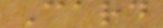Card
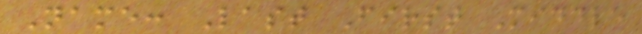Name: Last First Middle
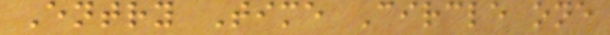Entry Time Circle one
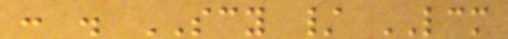: . SCY / LCM
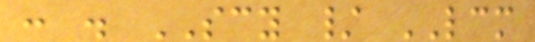: . SCY / LCM
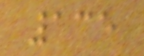135
